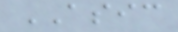ASIC
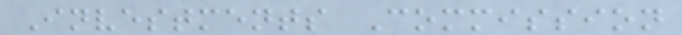Investments Commission
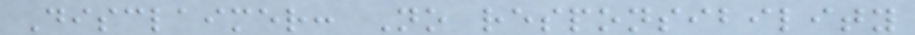Disclaimer: No responsibility
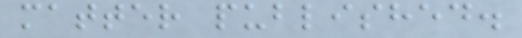matter published.
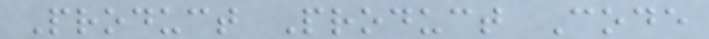Product Product Code
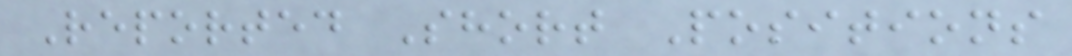Reported Short Positions
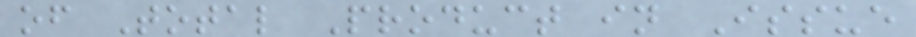of Total Product in Issue
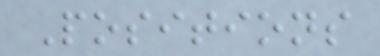Positions
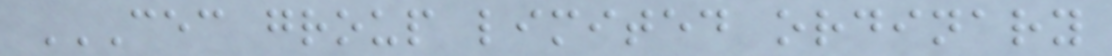CEC GROUP LIMITED ORDINARY
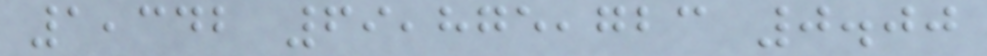1,342 69,875,723 0.00
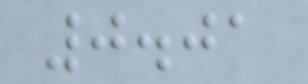0.01
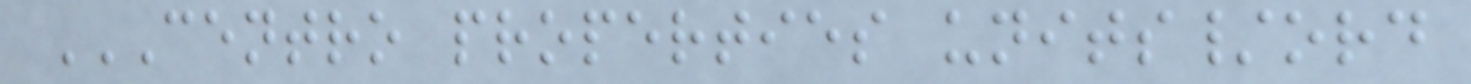CENTRO PROPERTIES UNITS/ORD
